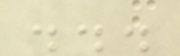...
